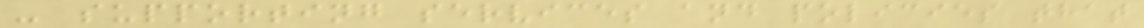- supporting services and policies that
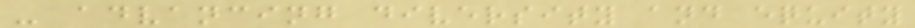- advancing diversity and equity
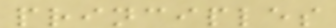principles
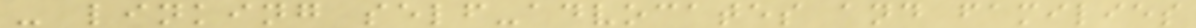- linking self-advocates and families
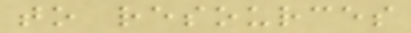to resources
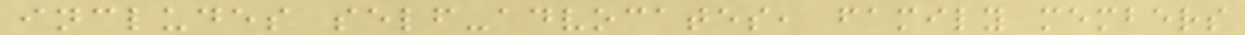includes self-advocates, family members
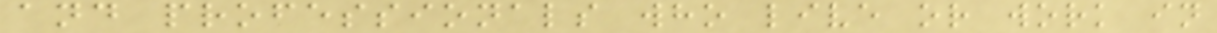and professionals who live or work in
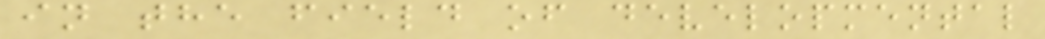in the field of developmental
